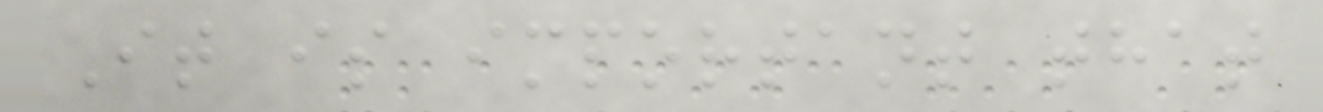It is important that
